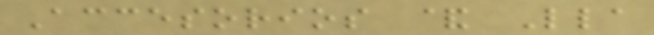Accesorios & Lla
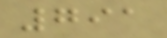791
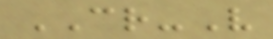CR-V
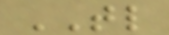TL
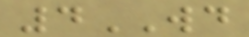4WD
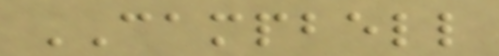CAMPBELL
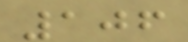106
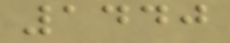1440
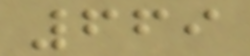669
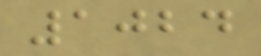1024
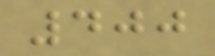400
